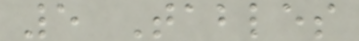5 Tables
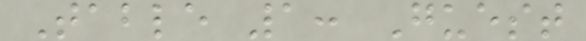Table 1: Guest
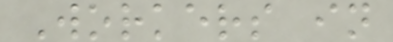Workers in
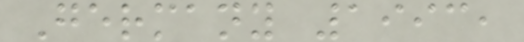Germany 1993,
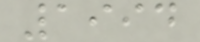1994
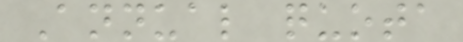Annual quota
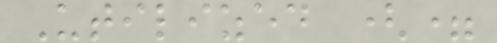Utilized (=
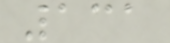131
